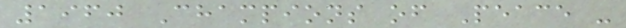1960 Champions of Peace -
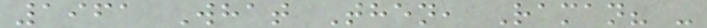1961 What Then, Raman? -
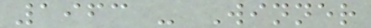1963 - Winner
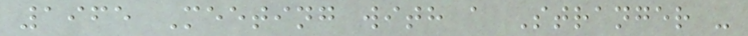1965 Meeting with a Stranger -
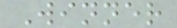Winner
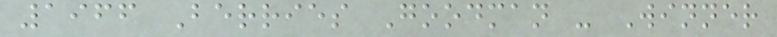1966 Berries Goodman - Winner
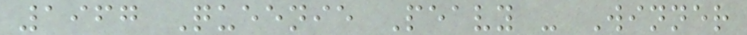1967 Queenie Peavy - Winner
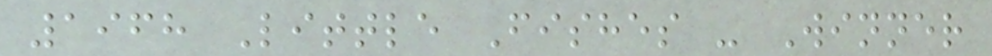1968 Little Fishes - Winner
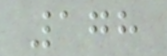178
